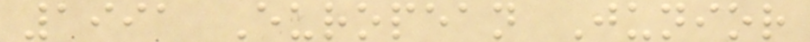1991 European Junior
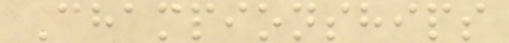Championships
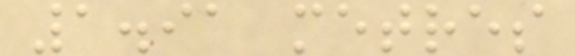1.91 metres
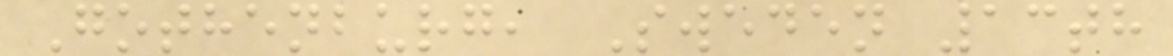Gothenburg, Sweden 13th
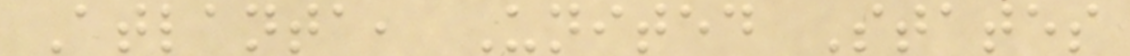Atlanta, United States
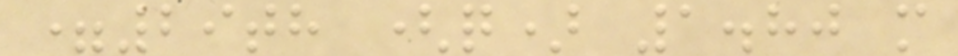=29th (q) 1.80 m
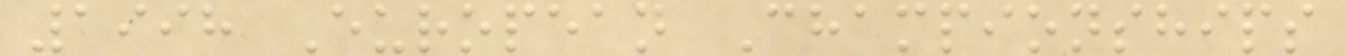1998 European Championships
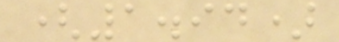(1.94)
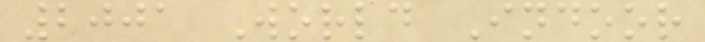2001 World Indoor
